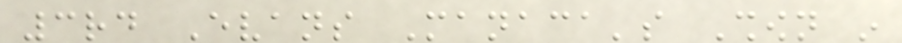3rd Evans Manaca's Shown in
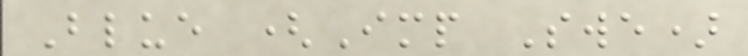Blue (Imp Swe)
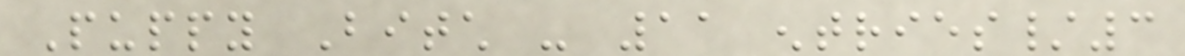Puppy Bitch - 11 entries/3
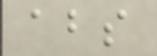abs
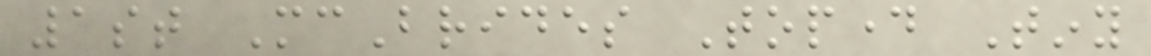1st McBrides Topday Tiny
